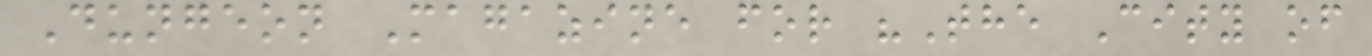Dungeon Magazine for "The City of
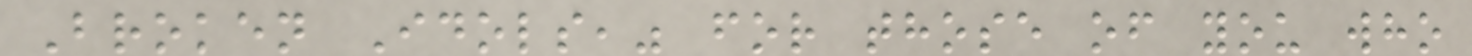Broken Idols," for those of you who
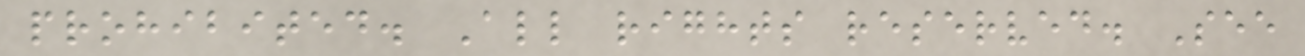prohibited. All rights reserved. See
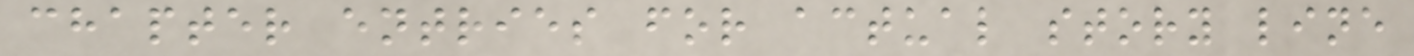chapter entries for actual story line
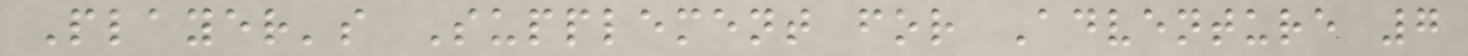Player's Supplement for Adventure 7
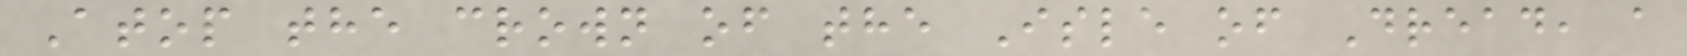Atop the crown of the Isle of Dread, a
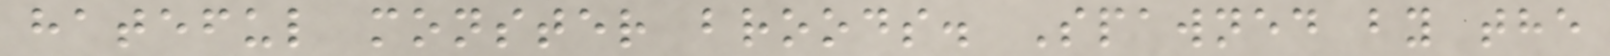hateful monster broods. Spawned by the
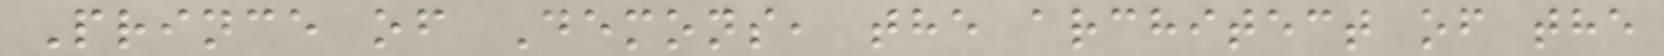Prince of Demons, the architect of the
